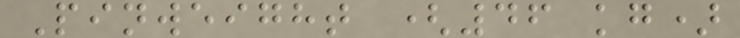Pinweight (46 kg)
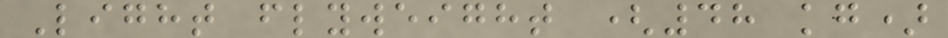Light flyweight (48 kg)
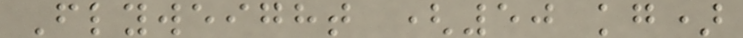Flyweight (50 kg)
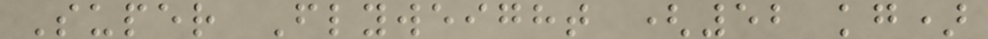Super Flyweight (52 kg)
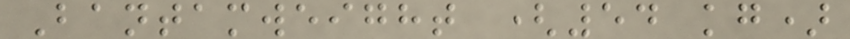Bantamweight (54 kg)
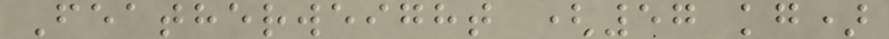Featherweight (57 kg)
